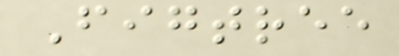Figtree
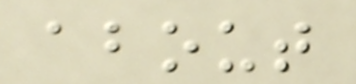about
